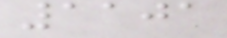1101
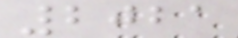2021
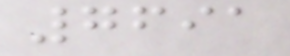7691
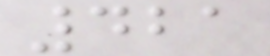421
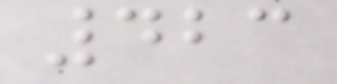423
